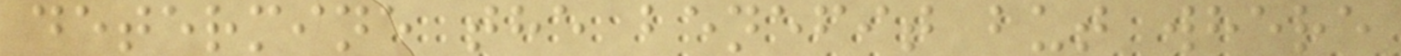determine the benefit but where
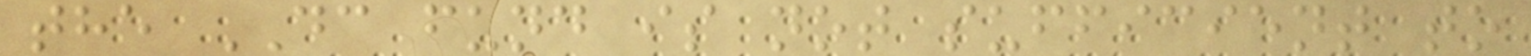the DC fund is not sufficient to
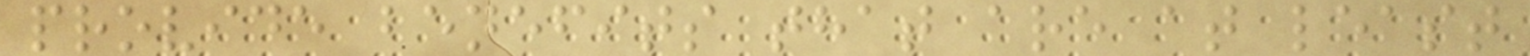provide benefits that are at least
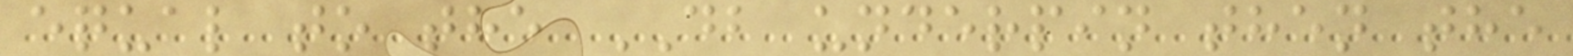equal to the DB underpin then the
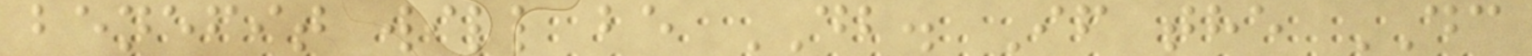benefit will be DB. If the DC
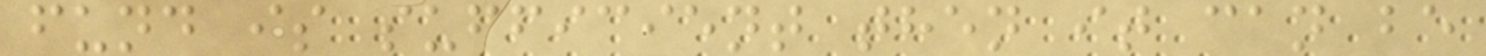fund is sufficient then it can be
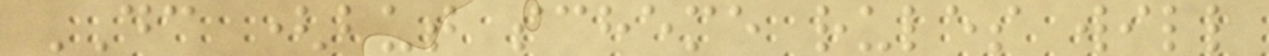DC (but scheme rules will
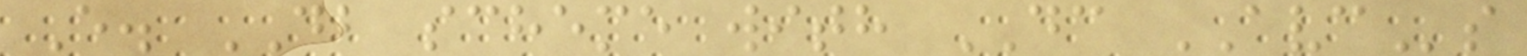E. DB scheme with DC AVCs
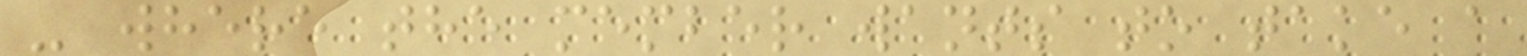- where the member wants to take a
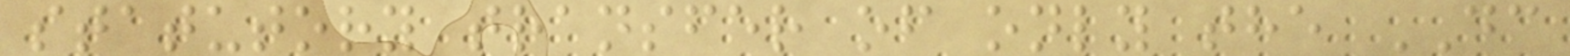statutory transfer of only the DC
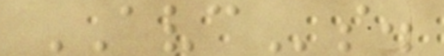AVCs.
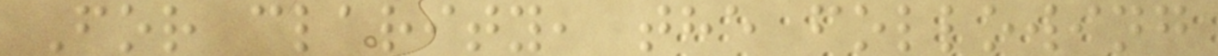For clarity, the following
